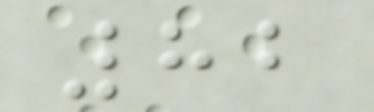82
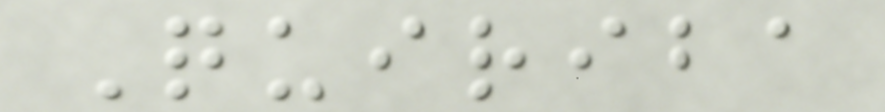Quiriba
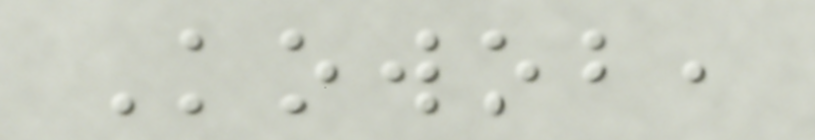Kowob,
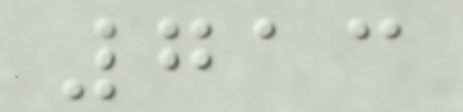713
